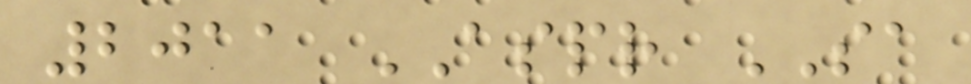2011 ASPR SA
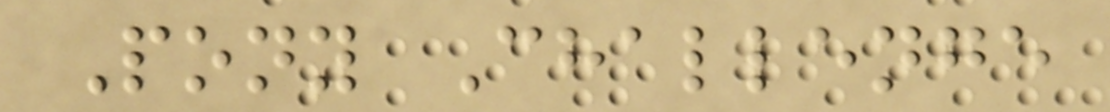Pony Challenge
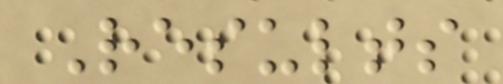Results
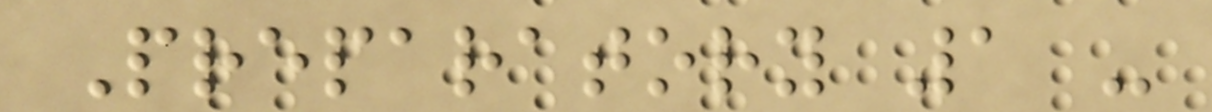Preparatory 1 -
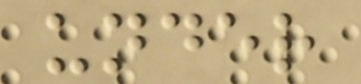under
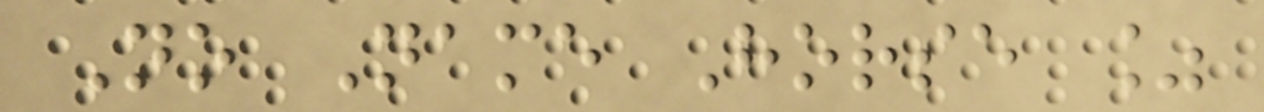No Name Horse %
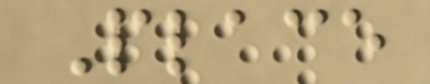Place
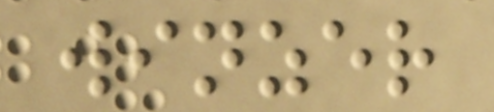winzer
